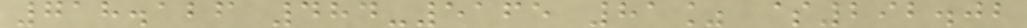718.126 484-5165 81% $292.02
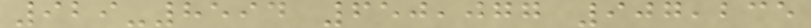929-8594 650,077 907,235
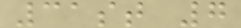31st 7
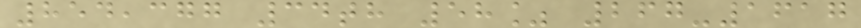854,377 34th 58% 267-1617
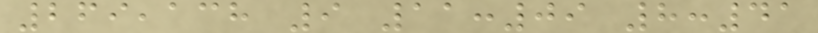269,138 9 11:09 8:41
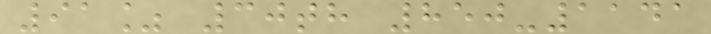91% 30th 850-1141
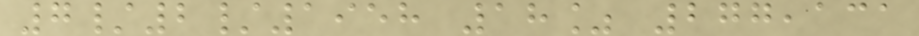7/2/1958 18% 277,131
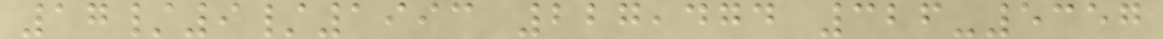17/9/1993 227,474 326-5357
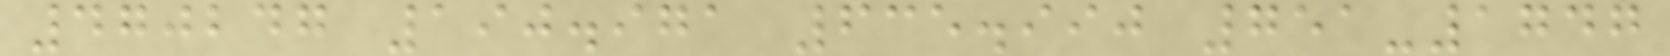470247 190.971 635.990 751-1747
